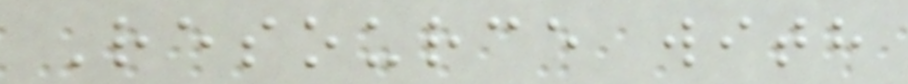Resource with
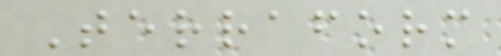Terraform
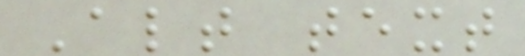Alt text
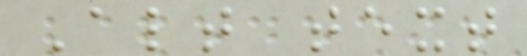Alt text
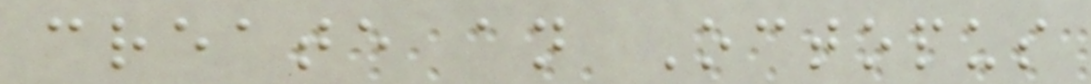create an Octopus
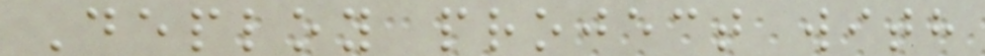Deploy project with
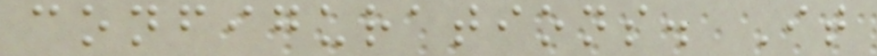configurations. It
